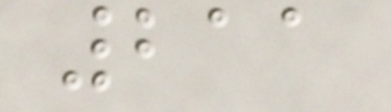211
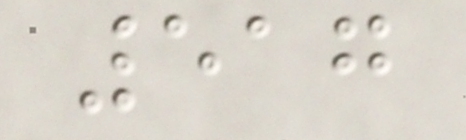517
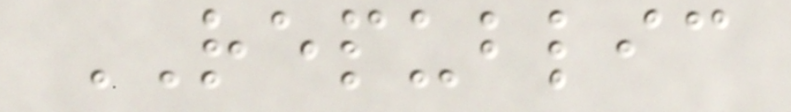REPUBLIC
